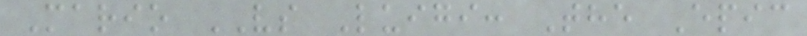Mario VS Luigi: The Epic
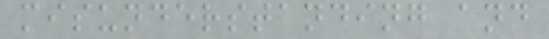misunderstanding and
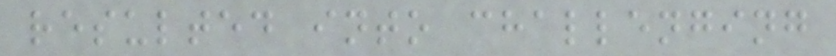resulted into challenging
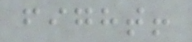fight!
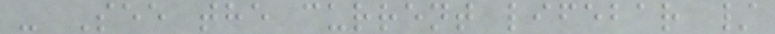- See the current lifebar /
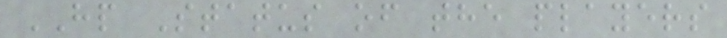HP Status of the players
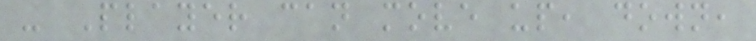- Player can move up, down,
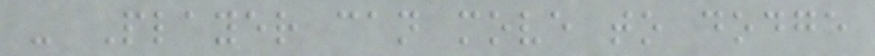- Player can move to dodge
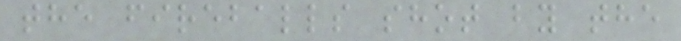the fireballs shot by the
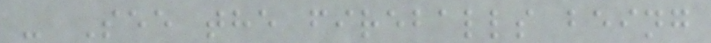- See the fireballs being
